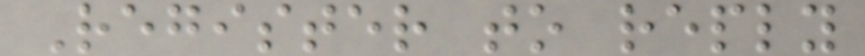Register to reply
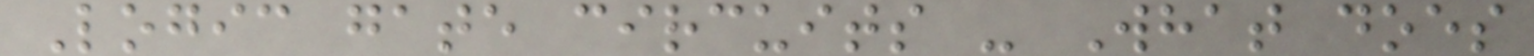Logic gate circuits - What does
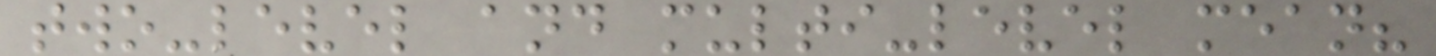two-level and multi-level mean?
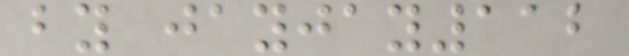by jayjay112
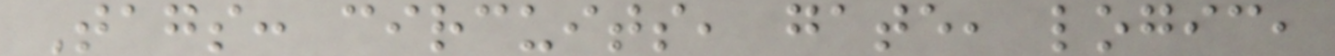Tags: circuits, gate, logic,
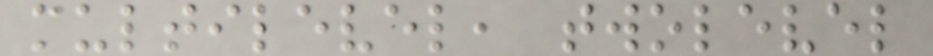multilevel, twolevel
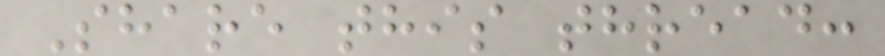Share this thread:
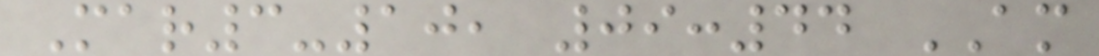Mar3-10, 09:44 AM
